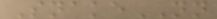SnakeNN
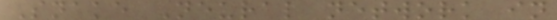Snake Neural network in
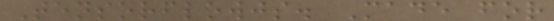Tensorflowjs. Made for
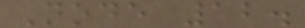Node 12.
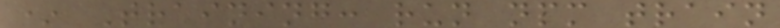* Training: run npm train
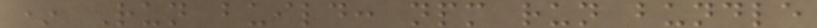* Run build: npm run bundle
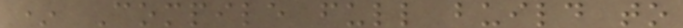* Compile full build to
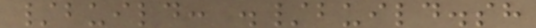/build: ./build.sh
